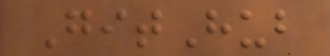GitHub
